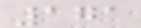171
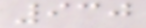930
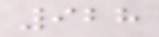928
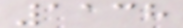1138
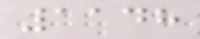1148
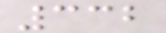332
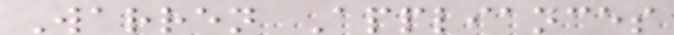Warren Appliances
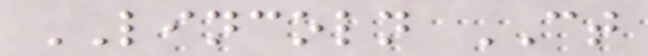LINCOLN CT
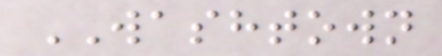WASHTOWN
